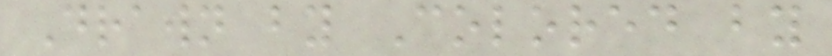Drawn by Colored by
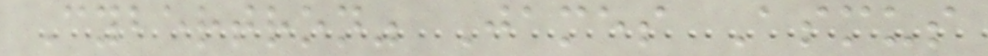Cybertron" James Asmus
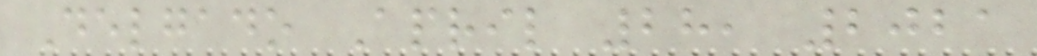Delgado April 28, 2021
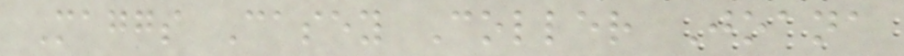Maggs Casey Coller Joana
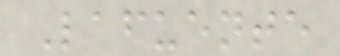Lafuente
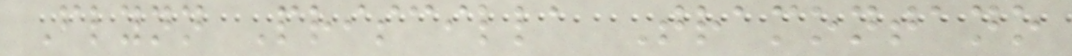Flynn Priscilla Tramontano
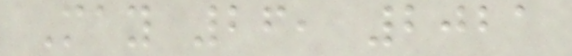May 26, 2021
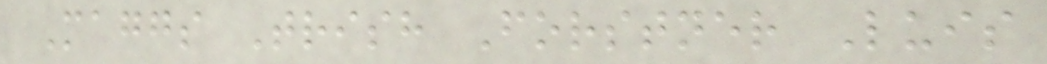Maggs Trish Forstner Luis
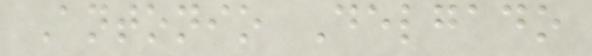Antonio Delgado
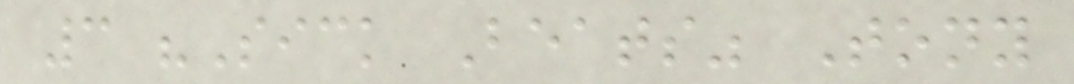3 "Sick Beats" Tony
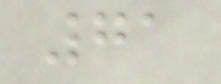71
